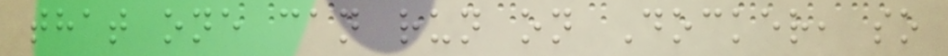that one can run on Docker, so
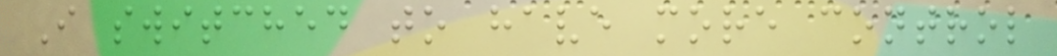I switched to have more control
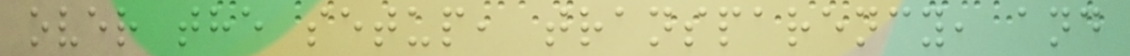over the setup, transparency, and
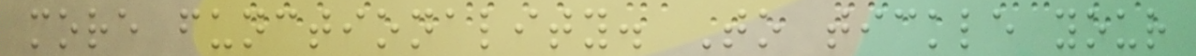more functionality. To tickle your
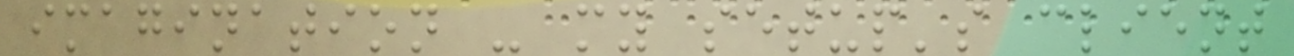imagination - my setup's client
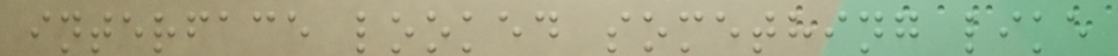interface looked something like
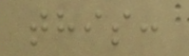this:
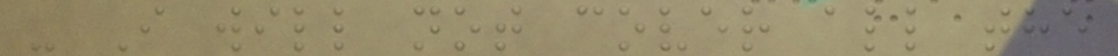- I will not cover all the
